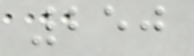250
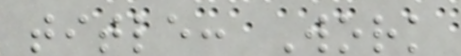title: Work
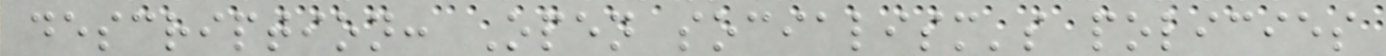description: Open socialism's policies
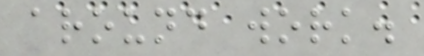around work.
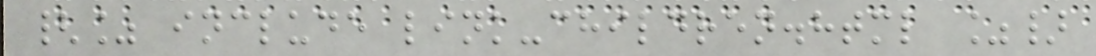{% include link-children.html %}
